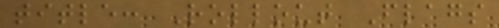title: Rollout Flags
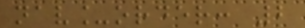nav_order: 2
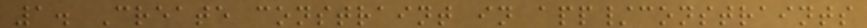1. Create constraint in app/constraints
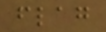flag
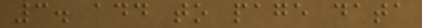3. add to page data
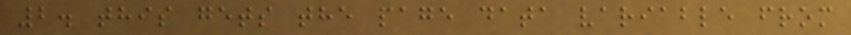2. this gets the page data variable from
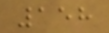158
